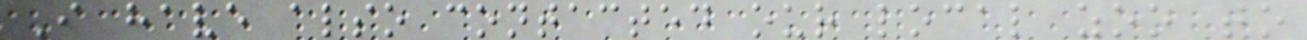I have also contacted our local zoo to
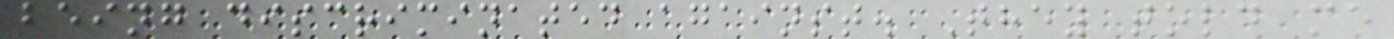being discriminated against. They told me
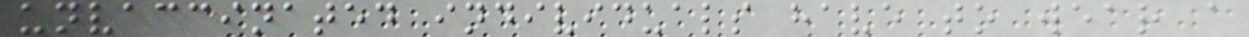unvaccinated individuals have to wear a
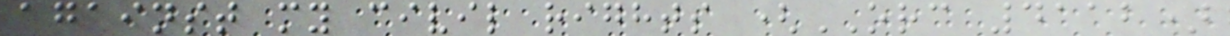against my civil rights (ORC 4112)
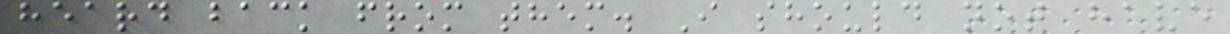heard back from them. I should not have
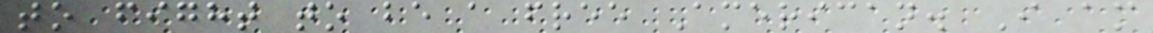to fight to be a free American. I am
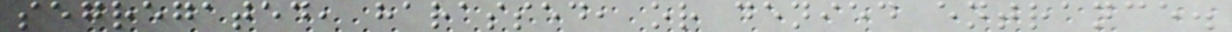segregated, harassed, or denied entrance.
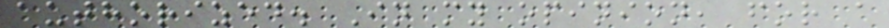authorized. In my opinion, for a
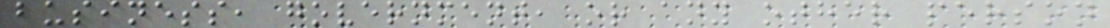business, government, or any other person
